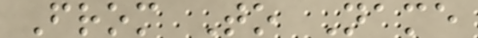From To Name
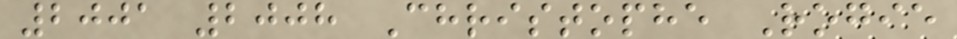2001 2008 Christophe Rogie
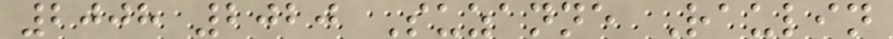2008 2020 Suzanne Raulin
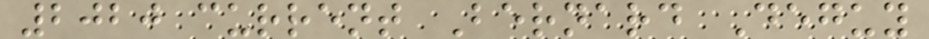2020 current Bernard Deguy
